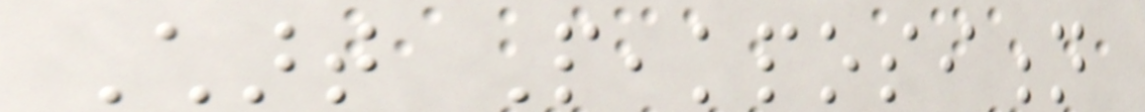Chart Peakposition
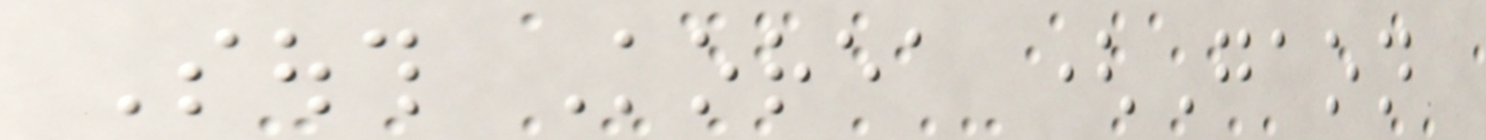South Korea (Gaon
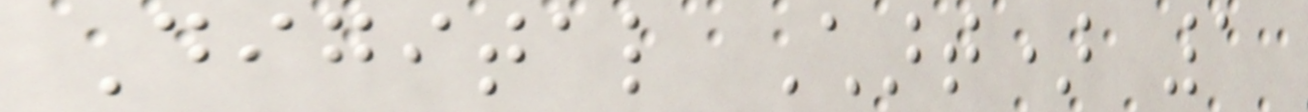Digital Chart) 1
